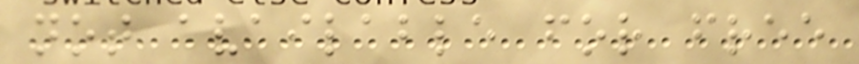not available for free
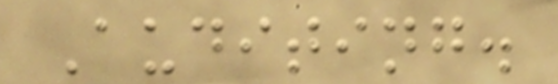Auditing.
